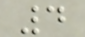4
